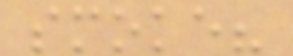smoke?
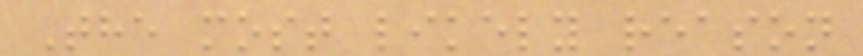The most likely reason
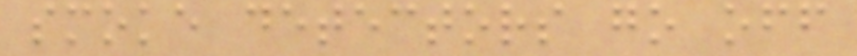smoke detectors go off
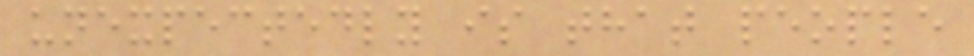unexpectedly is that people
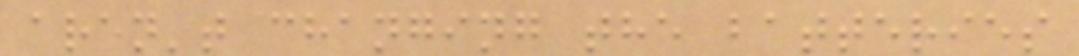aren't changing the batteries
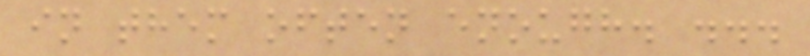in them often enough. ...
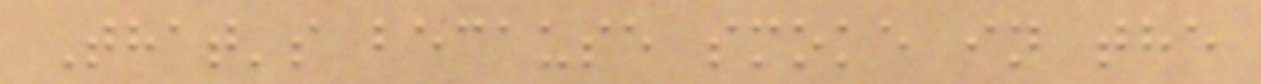That's because smoke in the
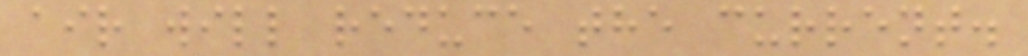air will reduce the current.
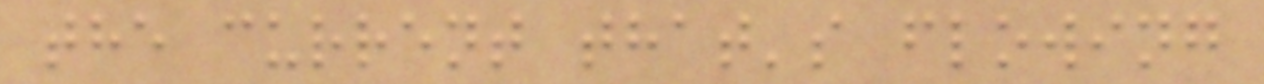the current that's flowing
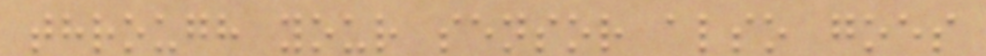through your sensor also goes
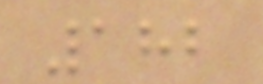182
